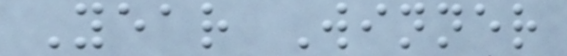Year Winner
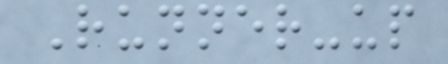Runner-up
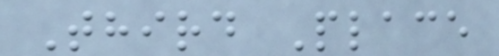Third Place
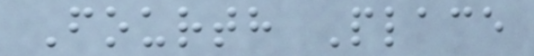Fourth Place
